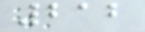212
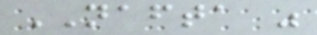NAFTA was
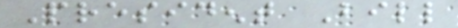President Bill
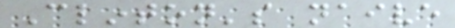Clinton's naive
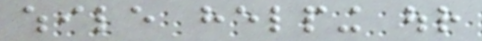while helping our
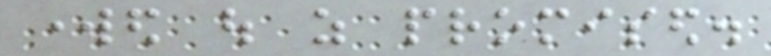worked out as promised.
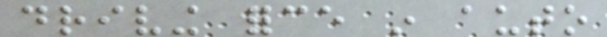driving force in auto
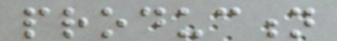production
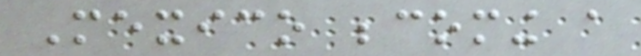Mexico becoming a
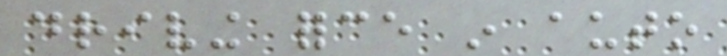driving force in auto
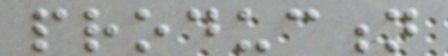production
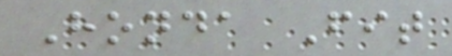Honda Fit
